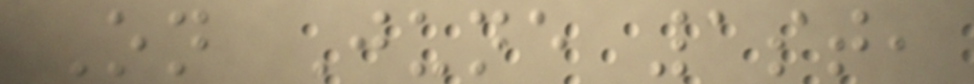On June 1st,
